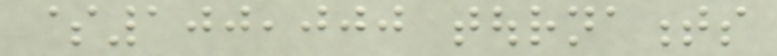$100,000 tournaments
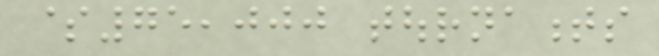$75,000 tournaments
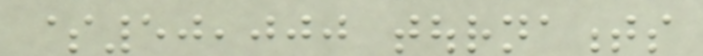$50,000 tournaments
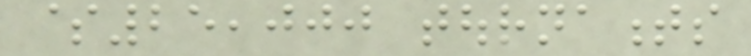$25,000 tournaments
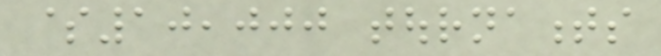$10,000 tournaments
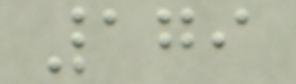179
